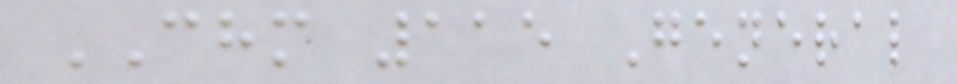CHM 115 General
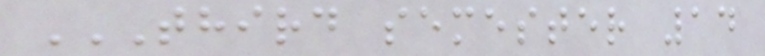THIRD SEMESTER 14
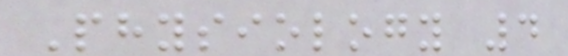Physiology 4
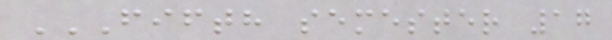FIFTH SEMESTER 17
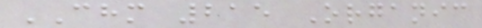CHM 215 Organic
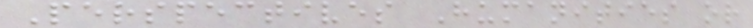Perspectives Humanities or
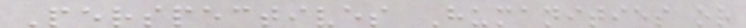Perspectives Humanities or
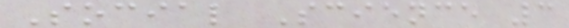Social Science 3
